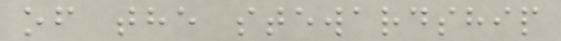of the stewardship
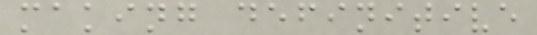making definitive
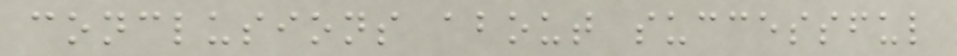conclusions about successful
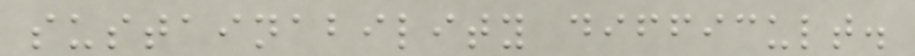sustainability difficult.
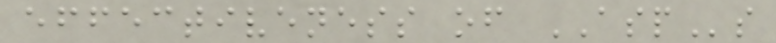effectiveness of ASPs
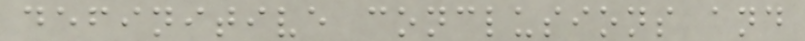definitive conclusions and
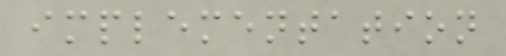implementation
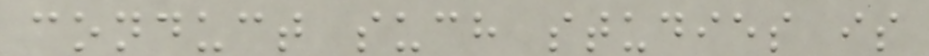conduct such studies is
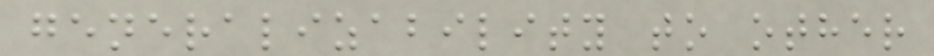generalizability to other
